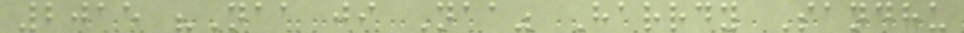2015 "Naa ji Naa" Harrdy Sandhu
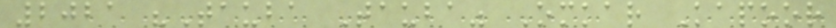2021 "Tauba Tauba" Omkar Kapoor
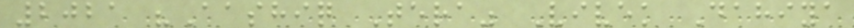2021 "Aashiq Tera" Vivek Dahiya
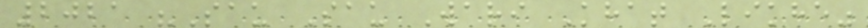2021 "Sau Sau Wari Khat Likhe"
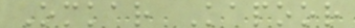Omkar Kapoor
